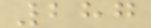287
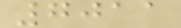7011
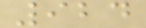924
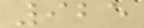925
